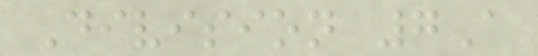Division 7A
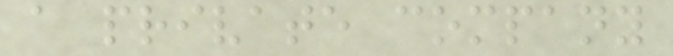a private company
